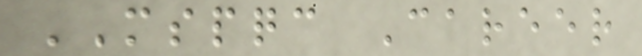MSPQC Career
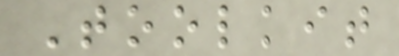Toolkit
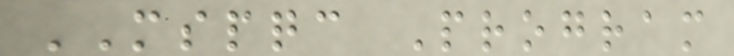MSPQC Program
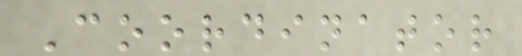Coordinator
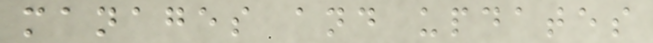manages and updates
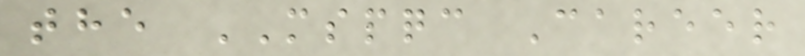the MSPQC Career
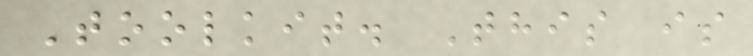Toolkit. This is
